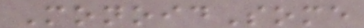MonoidSome
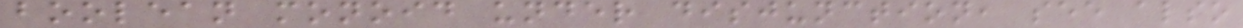boolean monoid under disjunction, see also
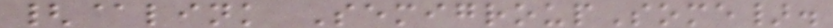{@link SemigroupSome}.
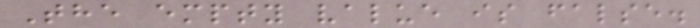The empty value is false.
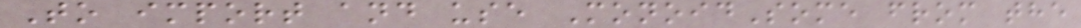To import and use MonoidSome from the
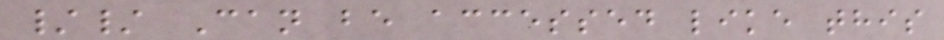// Can be accessed like this
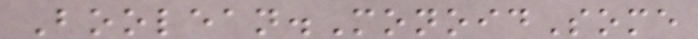Boolean.MonoidSome
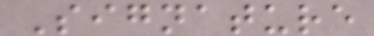Signature
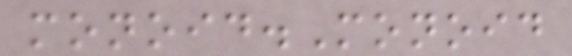monoid.Monoid
